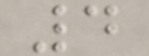4
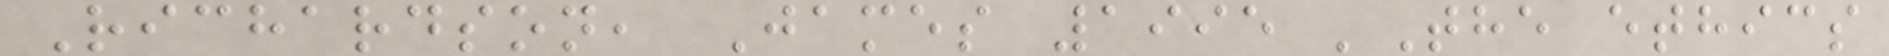Richardson, James 1995 'The ethics
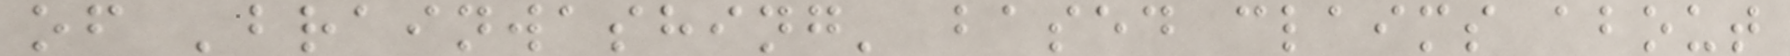of 'brainwashing' based claims about
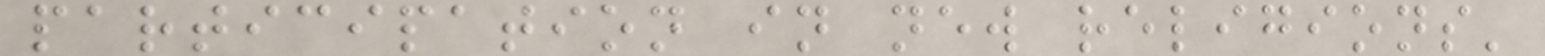participation in new religions'
